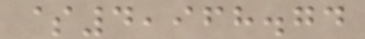$4,968.74
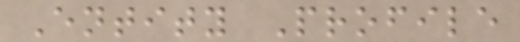Entity Profile
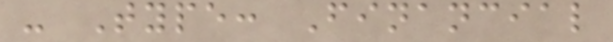- Type: Financial
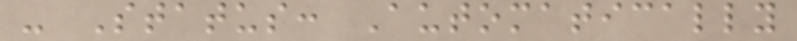- Status: Automatically
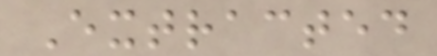Extracted
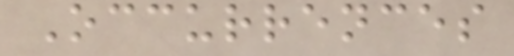Occurrences
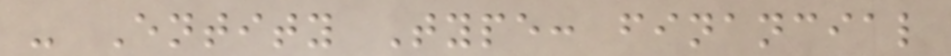- Entity Type: financial
